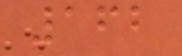162
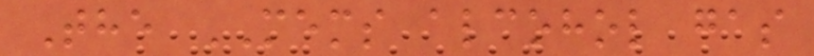The MEMS alcohol gas
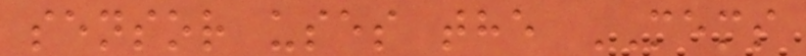sensor uses the MEMS
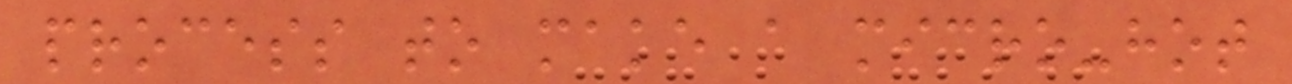process to make a micro-hot
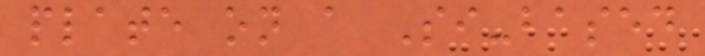plate on a Si-based
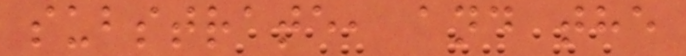substrate, and the
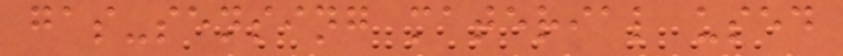gas-sensing material used
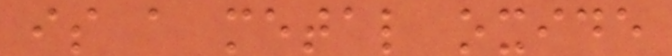is a metal oxide
